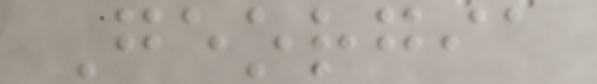Georgia
